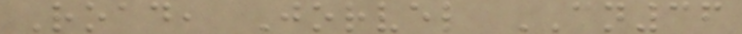Road, Jorvel CN36
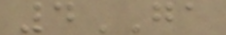4GA
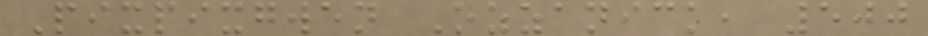Pixpixgwen Ozzanick, 500
